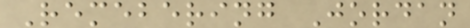Remebering Jordan
